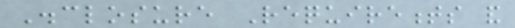Disclosure Requirements and
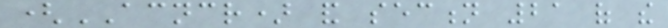(ACNCR) and section 21 of the
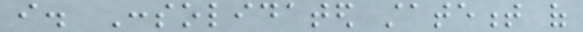i. Consolidated statement of
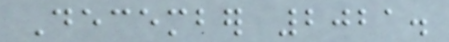December 2021.
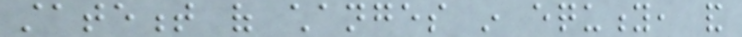statement of changes in equity, and
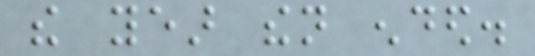the year then ended.
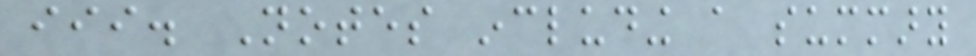iii. Notes including a summary
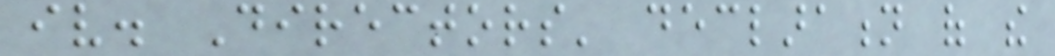iv. Directors' declaration of the
